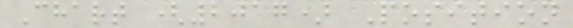Chart (2017) Position
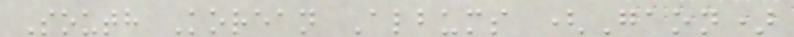South Korean Albums (Gaon)
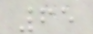65
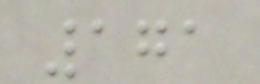171
